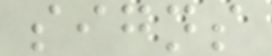signs
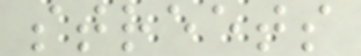streets
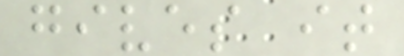gives it
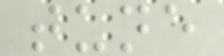tune
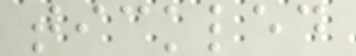tickled
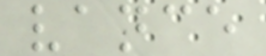vance
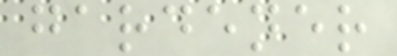gardener
